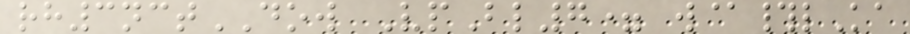rh3nctDOW VpBl7= w@#lKa
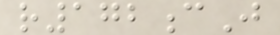r172cJ
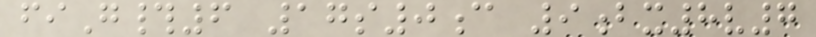fiG#6 17s0c 9bx8v7
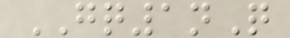GQ1nQ
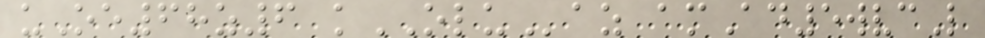uOe68z6 kOLUaz amAd5wvcL
